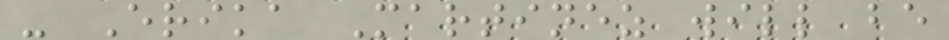- Erika Martinez will be
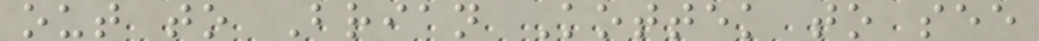out to Brian Kottek to see
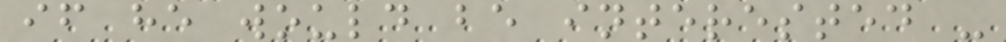if he would be interested -
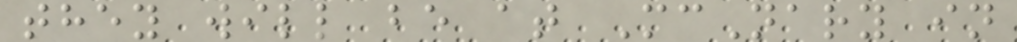they will be at McNary in
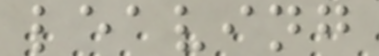leaving
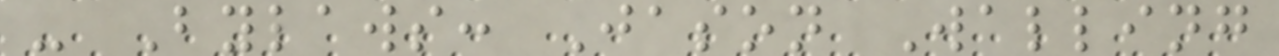- Bylaws: Jason Walling
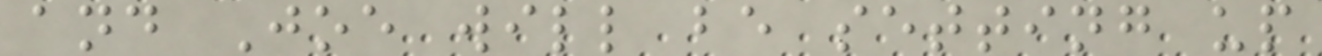and Joe will be setting up
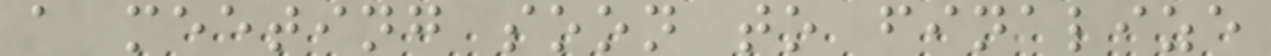a meeting soon to finalize
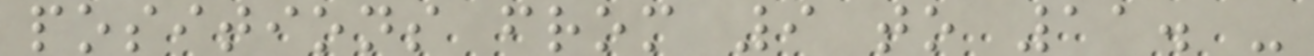positions from 9 to 11. -
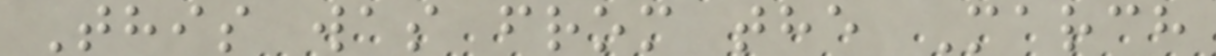This was from the March
